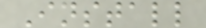Install
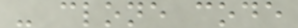- clone code
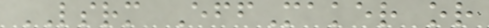LSRM EffMaker or
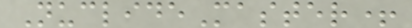NuclideMaster+
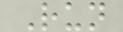Run
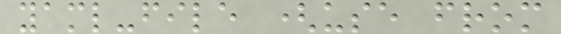yaml-file (use from
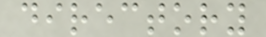directory
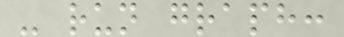- run graph:
